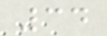34
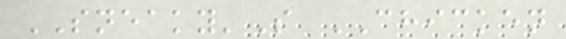SNEAKY'S CHICKEN
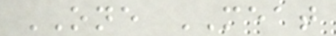ONE MEAT
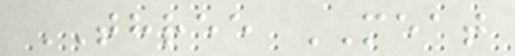THREE MEAT
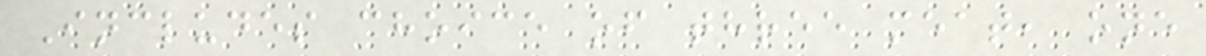Includes choice of three meat, one
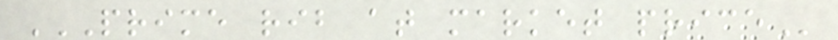PRIME RIB AT MARKET PRICE
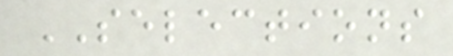SELECTIONS
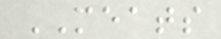MEATS
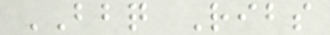BBQ Ribs
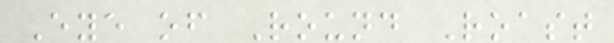Eye of Round Roast
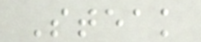Steak
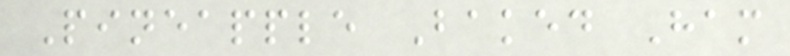Pineapple Baked Ham
